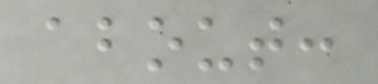about:
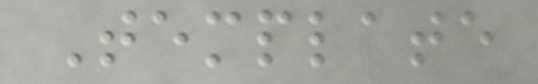Template
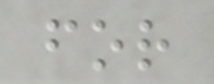for
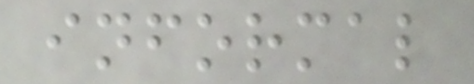informal
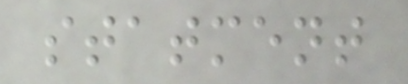statment
